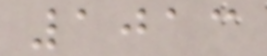1013
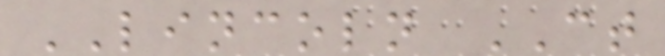LINCOLN CT
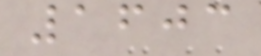1603
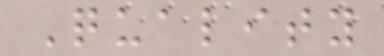Quality
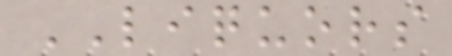LIQUORS
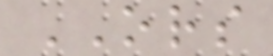ORS
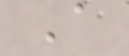A
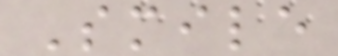Smile
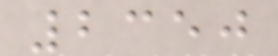2350
